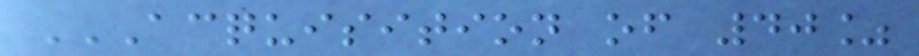ACQUISITION OF 40%
